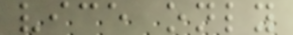vice only
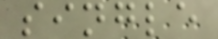single
